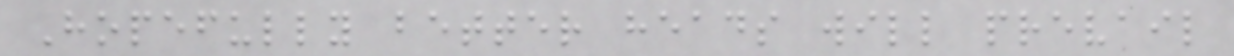Hopefully better heads will prevail
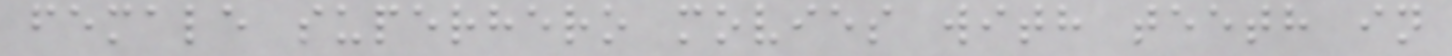female superhero movies with teeth in
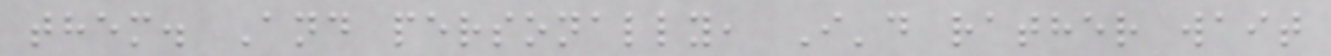them. And personally, I'd rather wait
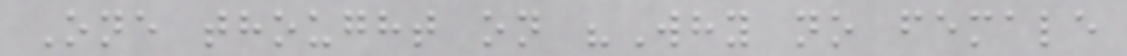One thought on "Why no female
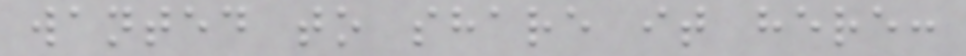wanted to share it here:
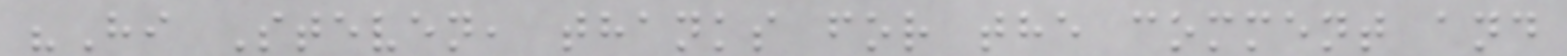"Hi Steven, thanks for the comment and
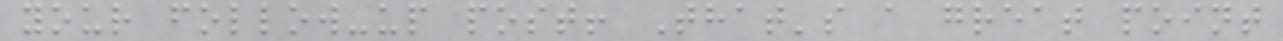your follow-up post! That's a great point
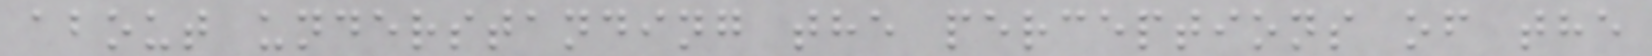about understanding the perceptions of the
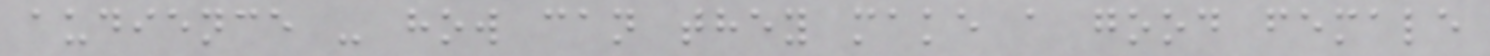audience - how can they make a good female
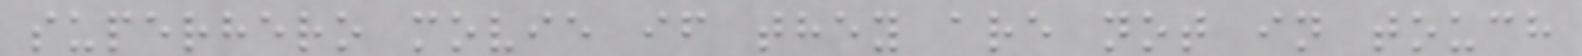superhero movie if they are not in touch
